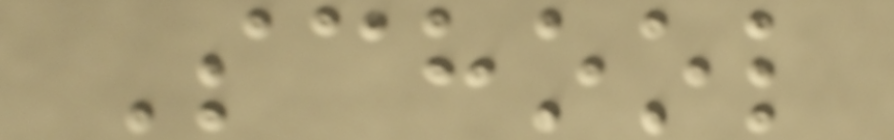School
